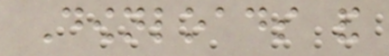Downloads and
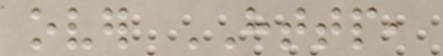over HTTP,
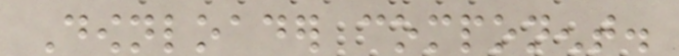Downloader component.
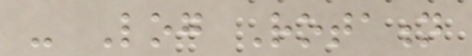- Log Rotation
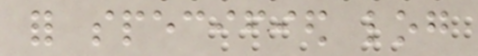for specified log
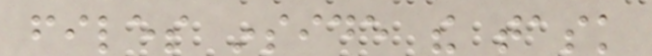files inside the task
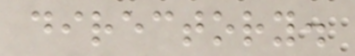directory.
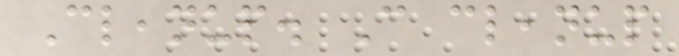Cleanup. Can cleanup
